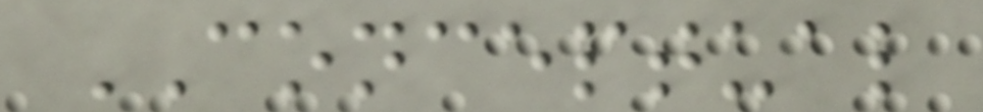CONCEPTUAL
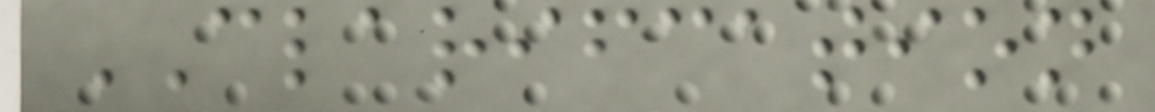CLARIFCATION
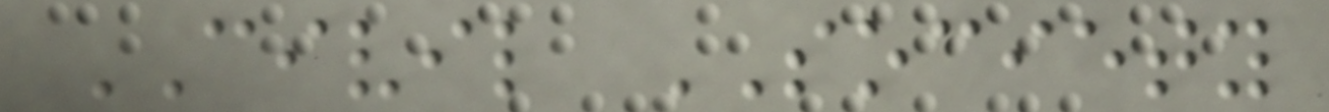CIVIL SOCIETY
